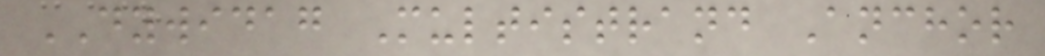DYWIDAG Multistrand Anchor
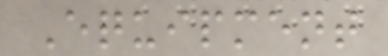Equipment
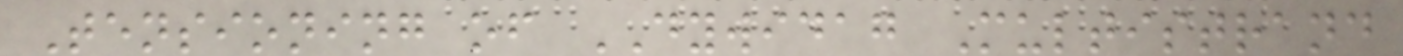Tensioning of DYWIDAG Multistrand
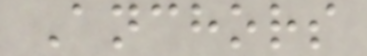Anchors
